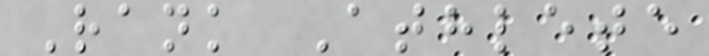Rank Athlete
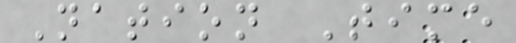Nation Time
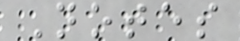Notes
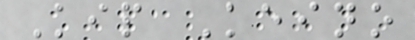Kip Keino
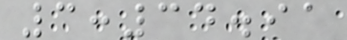3:34.91
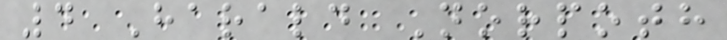4 Harald Norpoth
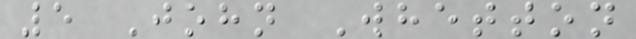5 John Whetton
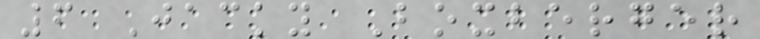6 Jacky Boxberger
